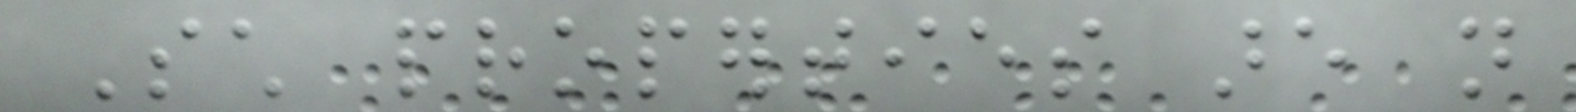Such properties are not
